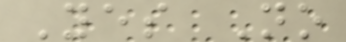Yes No
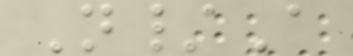N/A
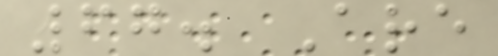67. Are
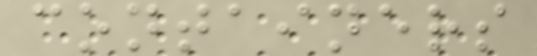containers
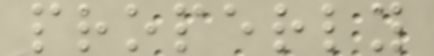properly
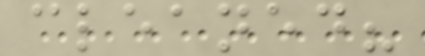cleaned?
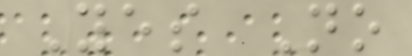Yes No
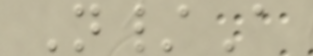N/A
